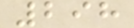298
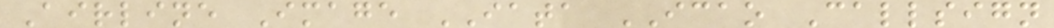Airline Image IATA ICAO Callsign
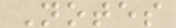Notes
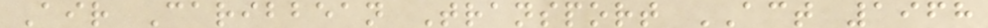Air Caribbean Transport ACT 1968
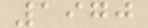1970
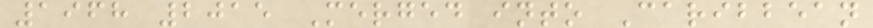1968 2015 Merged into Caribbean
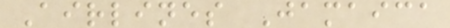Airlines Jamaica
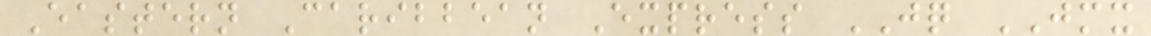Eastern Caribbean Express JQ JMX
